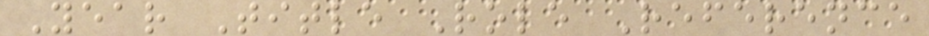Year Title Role Reference
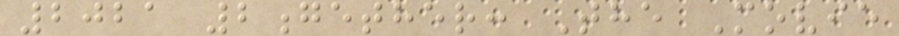2021 2gether: The Movie
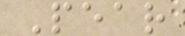Pear
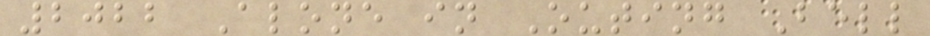2022 Alone in Outing Bell
